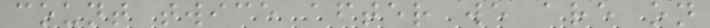count twice after we are on
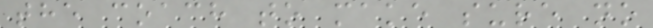the coach to make sure no
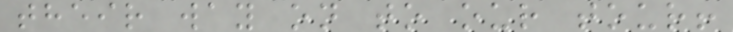their way on to our tour!
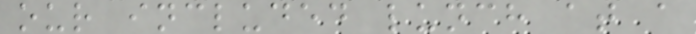our included lunch at a
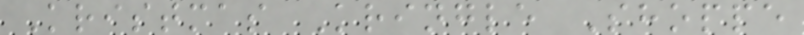Kristmas Kringle Shoppe
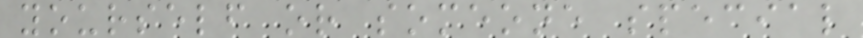yourself or someone special
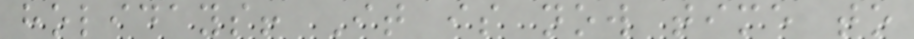holidays! It is now time to
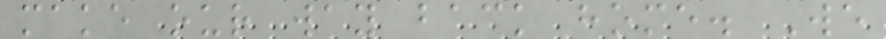make our way back home. We
